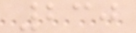230
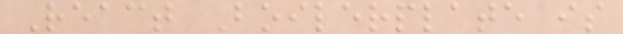React Boilerplate is
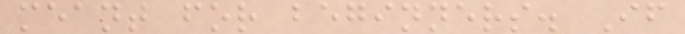meant for beginners. If
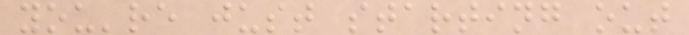you're just starting out
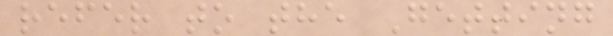refer to the Getting
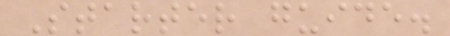Starter guide.
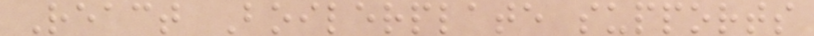React Boilerplate supports
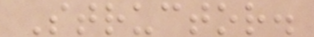Structor.
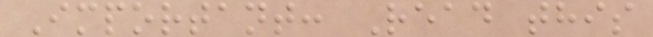Important: Read this
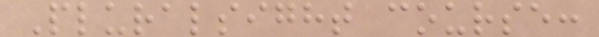Pluralsight course:
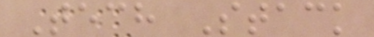Tech Stack
